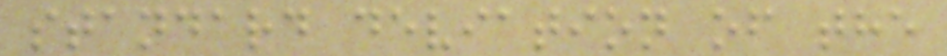standard deviation of the
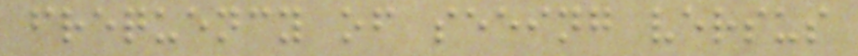frequency of seeing versus
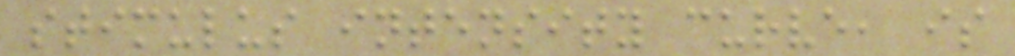stimulus intensity curve, is
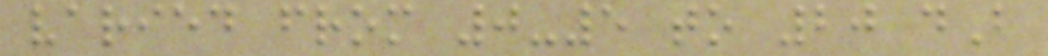varied from 0-5 to 20 dB
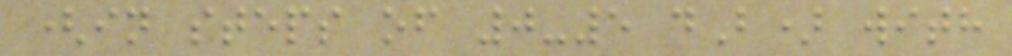(in steps of 0-5 dB) with
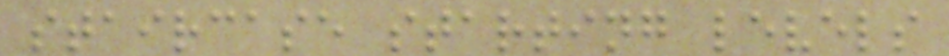staircase starting levels
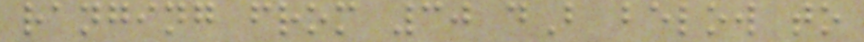ranging from 30 dB below to
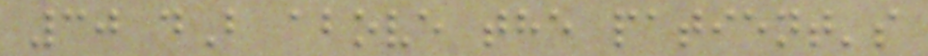30 dB above the patient's
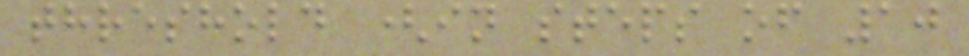threshold (in steps of 10
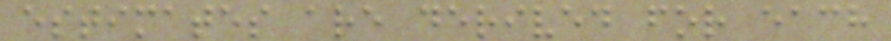estimates are derived for each
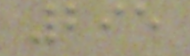295
